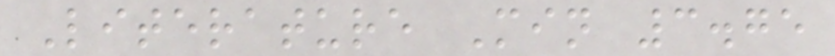Literature Min 3.75
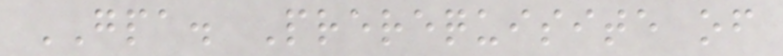GPA. Prerequisite of
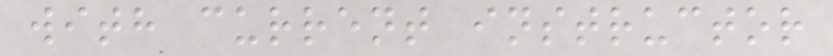with current instructor
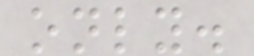only.
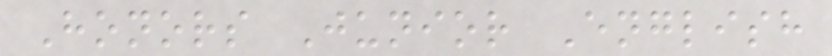Honors Junior English
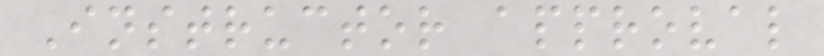Instructor approval
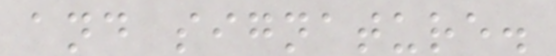and signature.
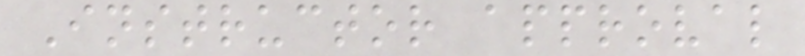Instructor approval
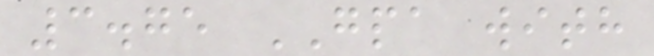3.75 GPA with
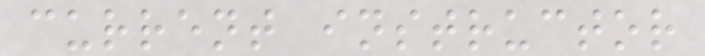current instructor
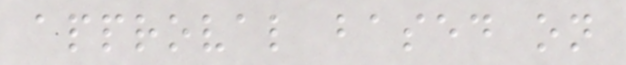approval based on
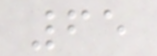65
